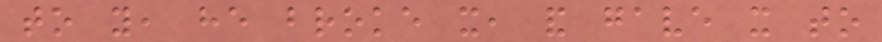to you, he broke it, and gave it to
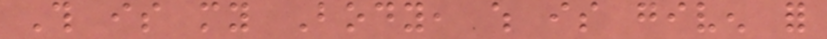This is my Body, which is given for
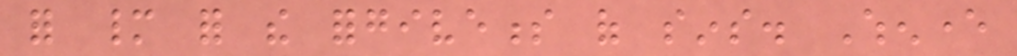for many for the forgiveness of sins. Whenever
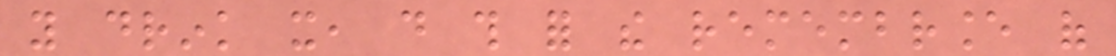you drink it, do this for the remembrance of
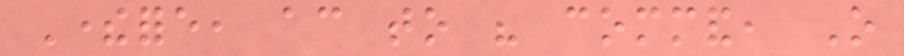Therefore, according to his command, O
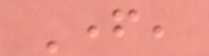Father,
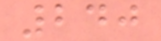240
